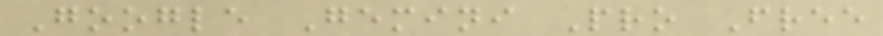Google Gemini Pro Free
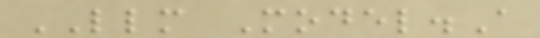LLM Model.A
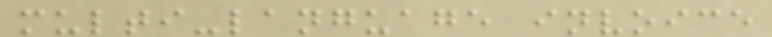multi-language invoice
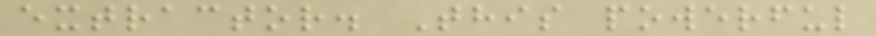extractor. This powerful
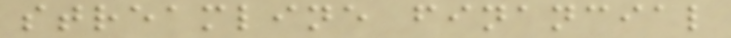streamline financial
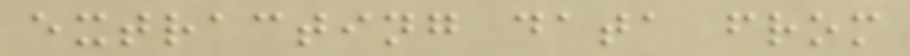extracting data from
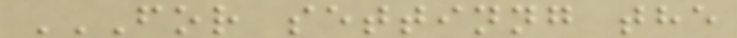FOR SETTINNG THE
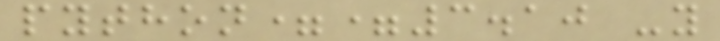python==3.10 -y
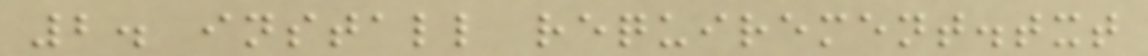2. install requirement.txt
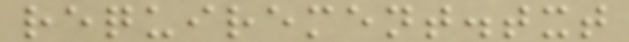requirement.txt
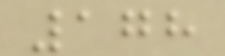178
